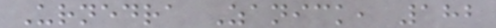Urnedra Zanick, 182
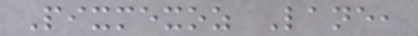Pixmexoz Lane,
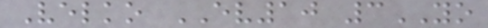Velko EV10 3YO
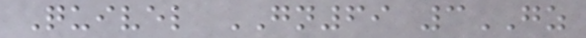Quivel GN69 3GZ
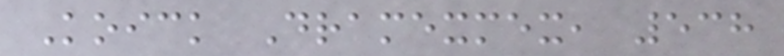Koick Dramexmex, 538
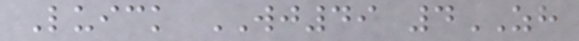Luick WJ49 4ZH
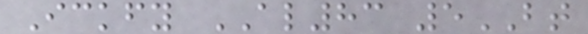Ickfy AL83 5BT
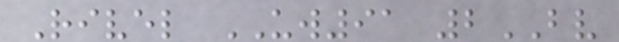Rivel UW91 2BV
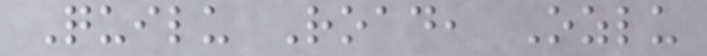Quilu Road, Ozlu
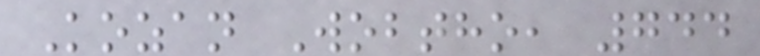Kozan Wobtho, 744
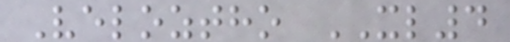Veloztho XL4
